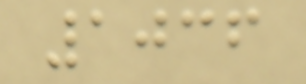1036
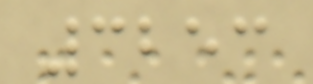3253
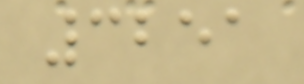3251
